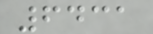6431
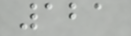121
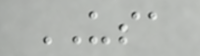USA
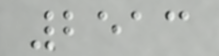2513
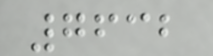7632
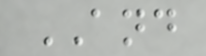AND
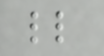ll
